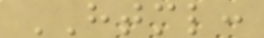HTML:
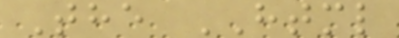The HTML
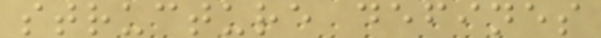structure defines
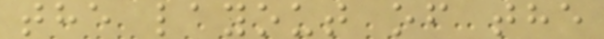the layout of the
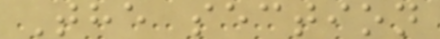The section
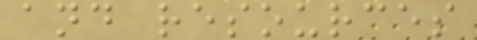and resources
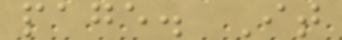page. It
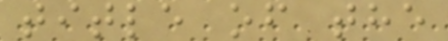title of the
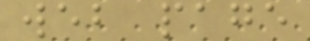web page
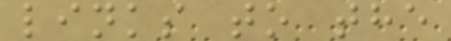links to the
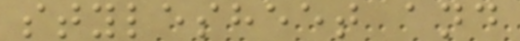stylesheet and
